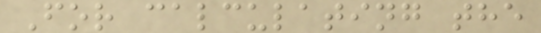For calculating the
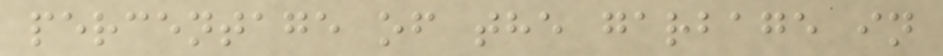percentage of the garbage in
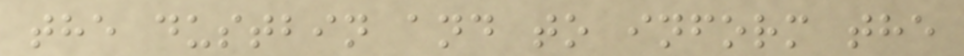the dustbin and to inform the
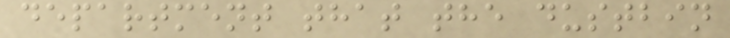department that the dustbin
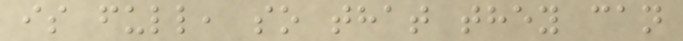is full, so that they can
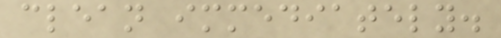clean immediately.
